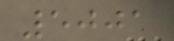5001
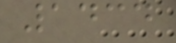1434
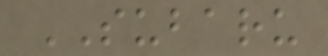SUBARU
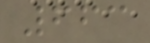663
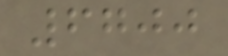6700
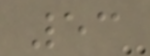53
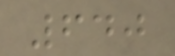640
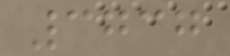3737
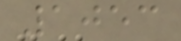1053
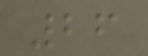26
